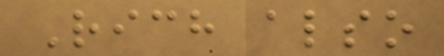Rich also
